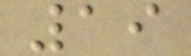19
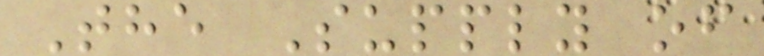The Supply of
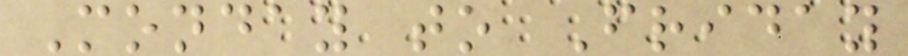Monday to Friday
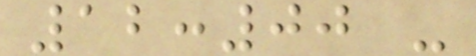12:00 -
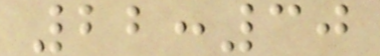22:30
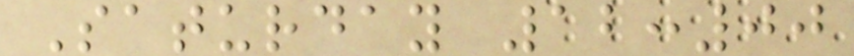Saturday 12:00
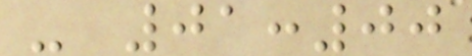- 01:00
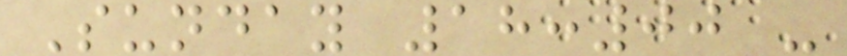Sunday 18:00 -
